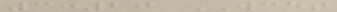3:20 WCET
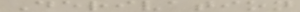Derivation
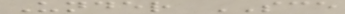Under SCE
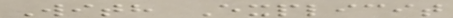With Explicit
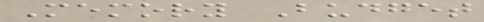Memory Budget
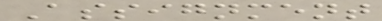Assignment
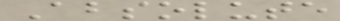Absolute
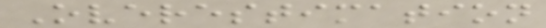Overestimation
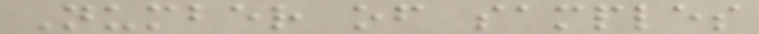Number of samples
